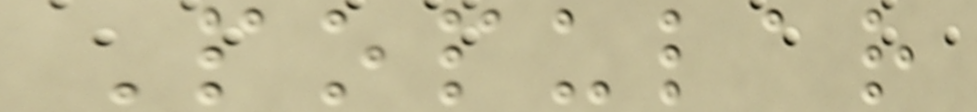Popular
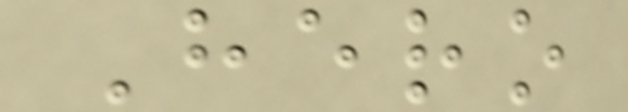Hero
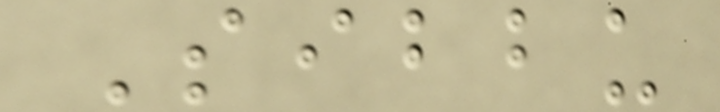Sibbu
